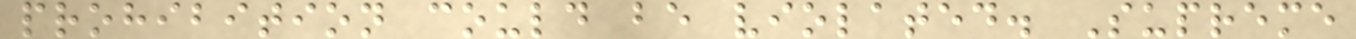prohibition could be violated. Supreme
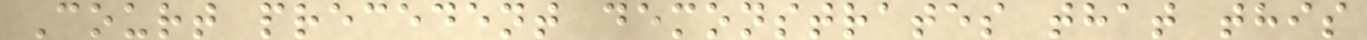Court precedent demonstrates that this
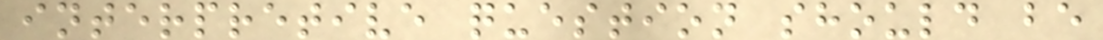interpretive question should be
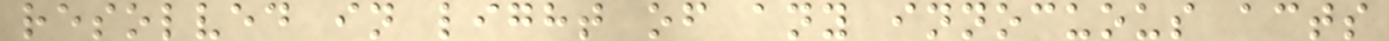resolved in light of any innocuous acts
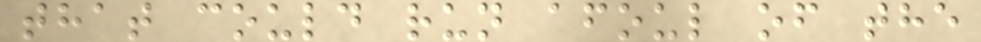that could run afoul of the
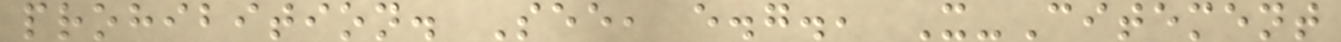prohibition. See, e.g., X-Citement
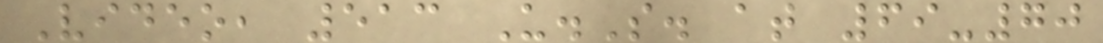Video, 513 U.S. at 69-70
